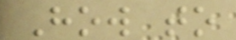How to
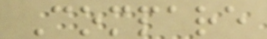Compare
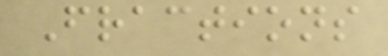Fractions
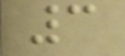3
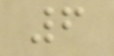6
